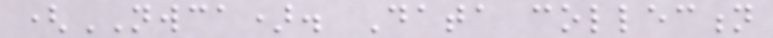(NWCA). Data collection
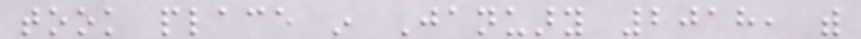took place in January 2018, with
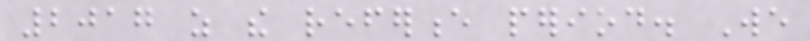2017 as the reference period. We
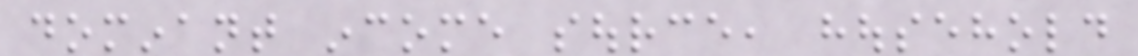dominant income source, household
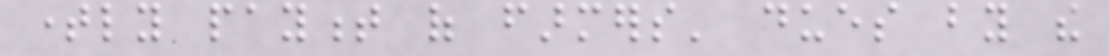timely payment of farmers' dues by the
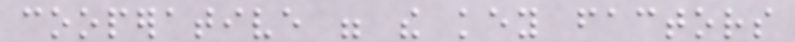cooperative were the key factors
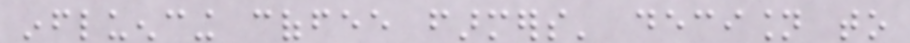influencing coffee farmers' decision to
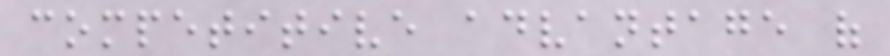competitive advantage of
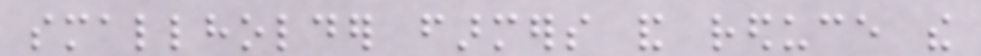smallholder farmers and reduce the
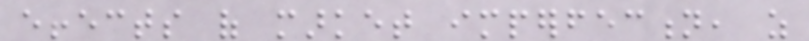effects of market imperfection, as
